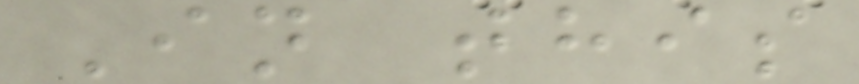In this
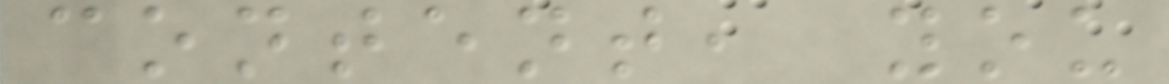content, you
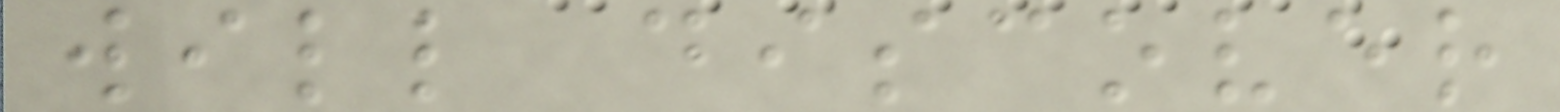will discover
